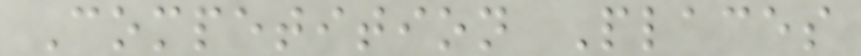Competition Places
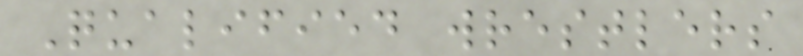Qualified wrestlers
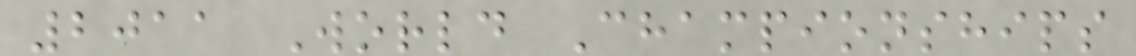2011 World Championships
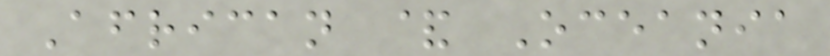African & Oceania
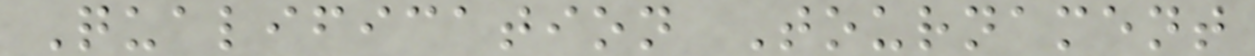Qualification Tournament
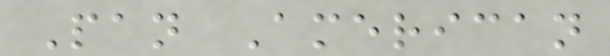Pan American
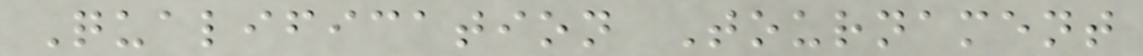Qualification Tournament
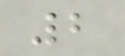2
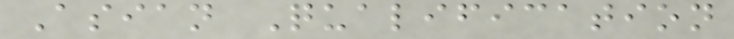Asian Qualification
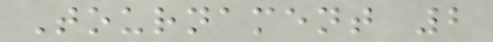Tournament 2
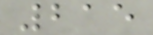215
